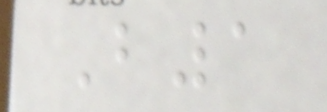B1
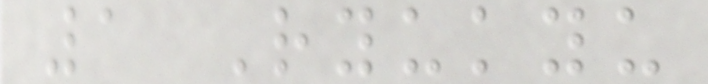1 Ryukyu
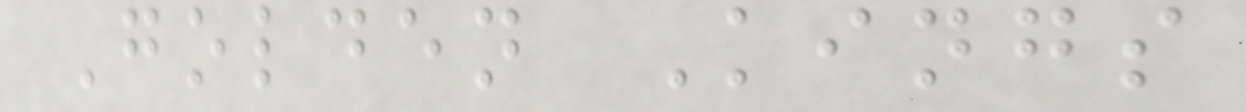Golden Kings
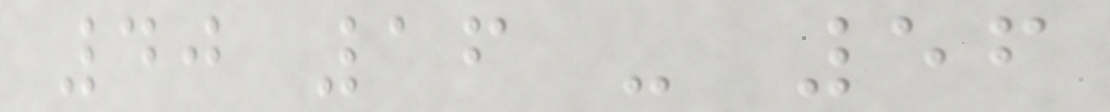40 16 - 56
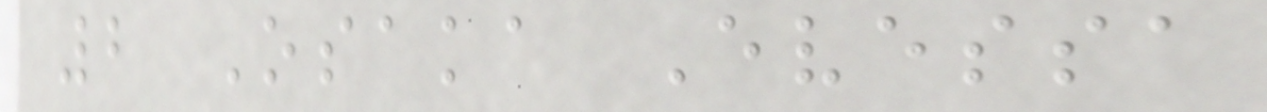2 Osaka Evessa
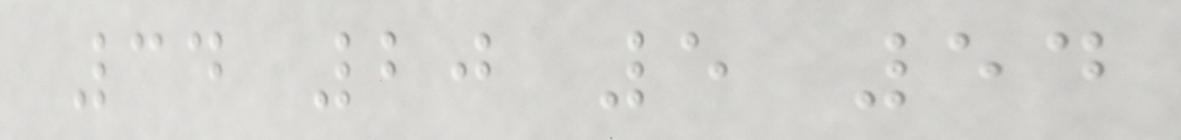34 20 5 54
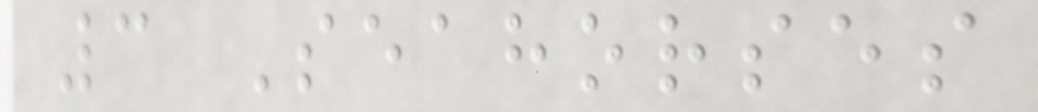3 Seahorses
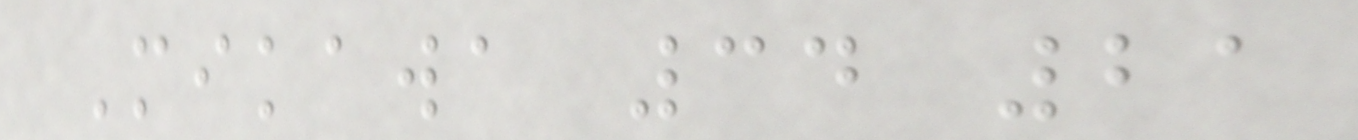Mikawa 34 21
